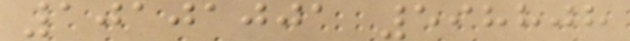10101001 598808
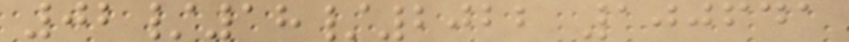02/18/2022 100641
